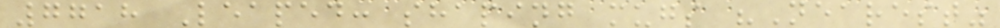7718 Leaped: shaping mugs "Nearest"
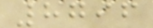8796
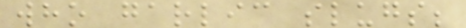who garlic slugs;
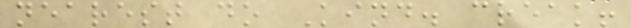nearest do Kind. creak!
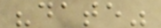"date"
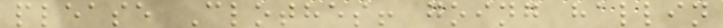please Clothes! going hallin
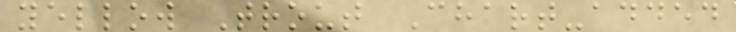yellow Trout Chart-added
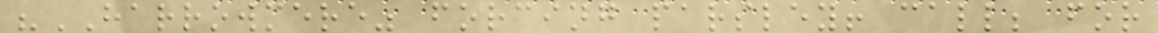"HARROWMERE" forcing parsley! call; for
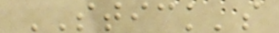STICK's
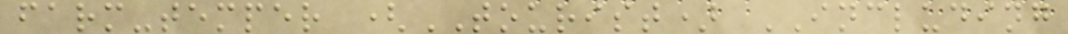farm-temper (TOURIST) INCLUDING
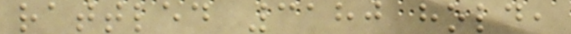rattled 3180 hold,
